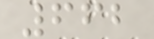662
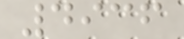4936
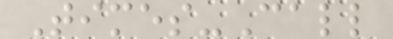Times-Call
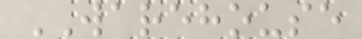WAREHOUSE
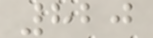820
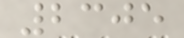2305
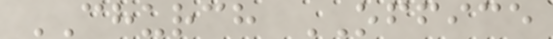CHURCH OFFICE
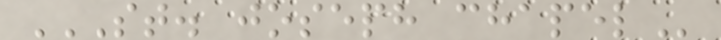ST. JOSEPH CHAPEL
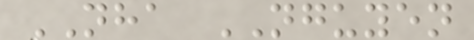NHA NGUYEN
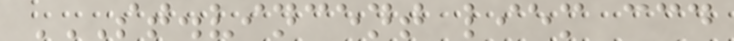ST.VINCENT LIEM CCD
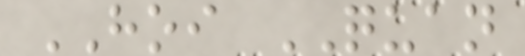HOI QUAN
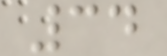34
